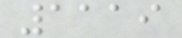1119
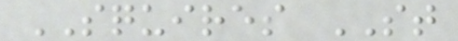SQUIRES ST
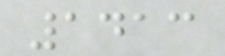1413
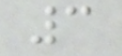3
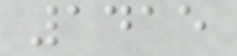1415
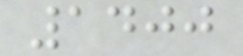1400
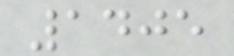1405
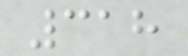318
